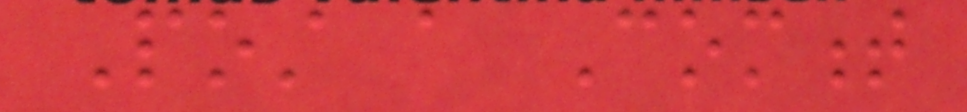Post a Comment
